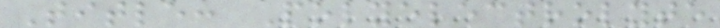Title: Polyelectrolyte
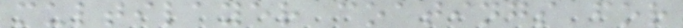multilayer coatings for
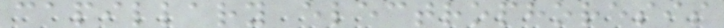capillary electrophoresis
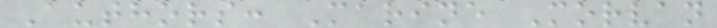Authors: Marine Morvan
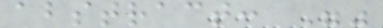abstract: ""
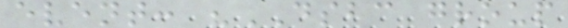event: "DSBC group
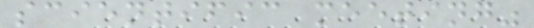scientific meeting"
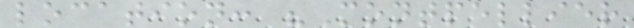location: "Montpellier
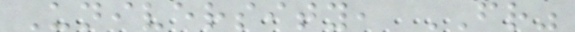University, FR"
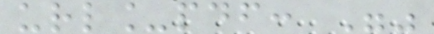url_pdf: ""
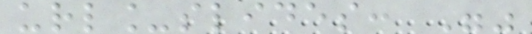url_slides: ""
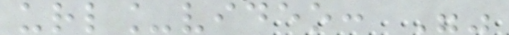url_video: ""
